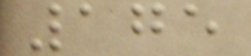175
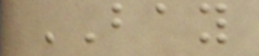BAY
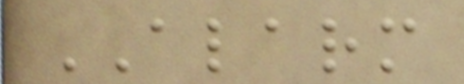ALARM
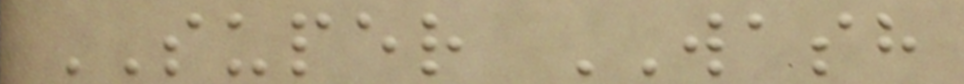SUPER WASH
